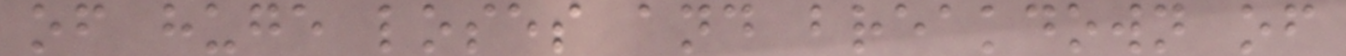of huge loses and breakdown of
